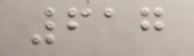617
